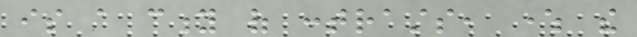is a city of contrasts, where the
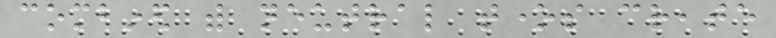combined with neutral tones create
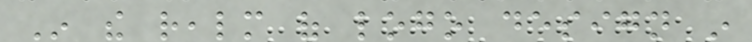In the realm of logo design in
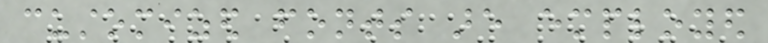customized fonts are employed
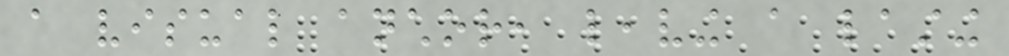a visual anchor, leaving a lasting
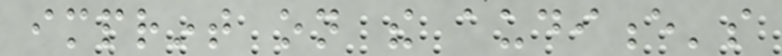imprint on the audience's
